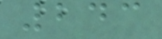243
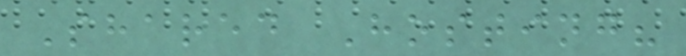Shared Hosting?
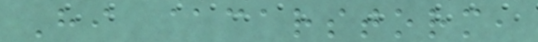Hi @carstorm,
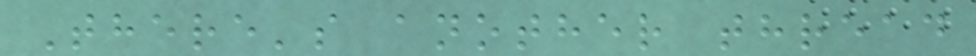There's another thread
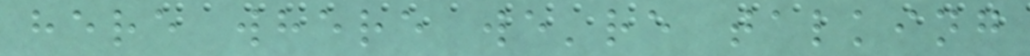here where we're talking
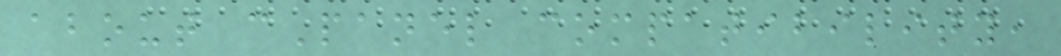about cPanel compatibility,
